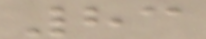83
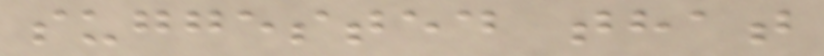suggested that
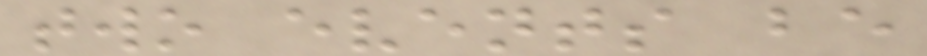two events be
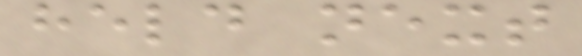held next
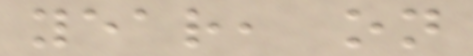year, on
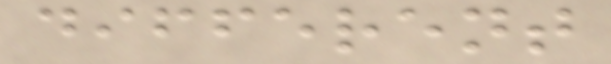different
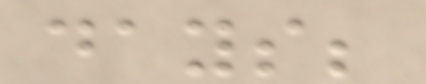days;
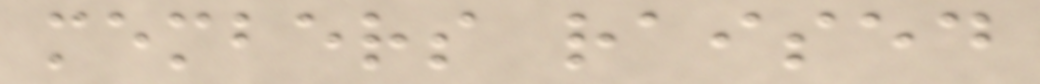members raised
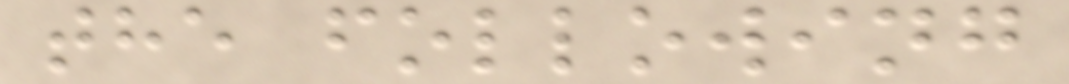the following
